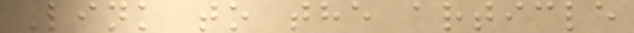Link to the article
